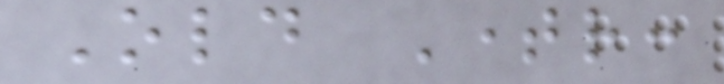Old Timer:
